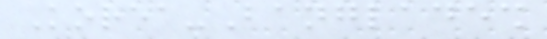Korea-Bangladesh
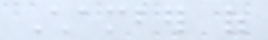Chamber of
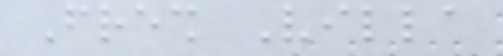Fresh Villa
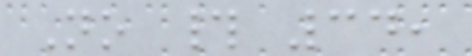No # 34,
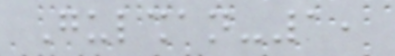Gulshan-1,
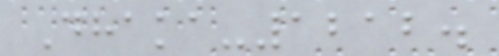Dhaka-1212.
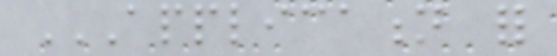APPLICATION FOR
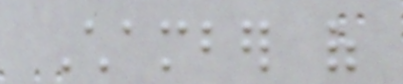Chamber of
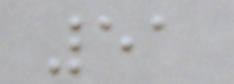51
